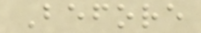Before
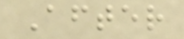After
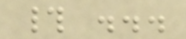# ...
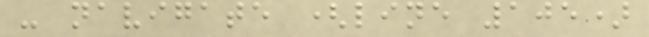- navigate (line 105)
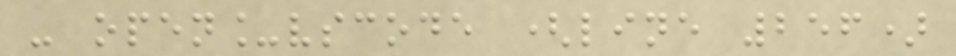- open_vscode (line 256)
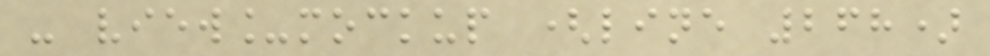- view_mockup (line 268)
